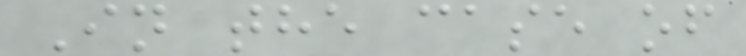In the case of
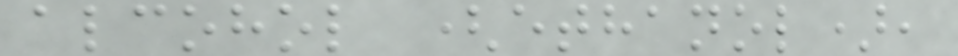alcohol (ethanol),
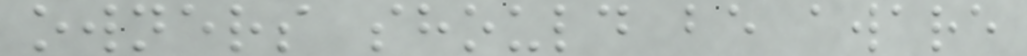owners should be aware
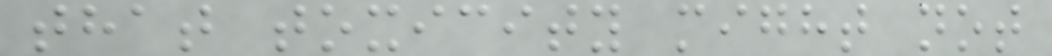that toxicity might not
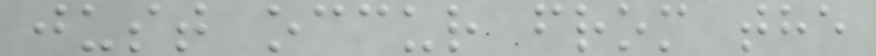just occur from the
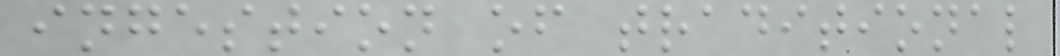ingestion of traditional
